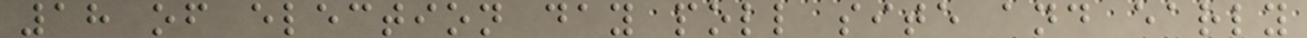18 of election day poll site and early
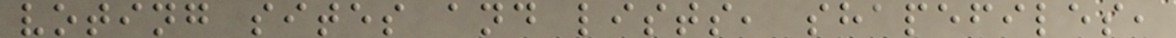voting sites and lists, shapefiles,
